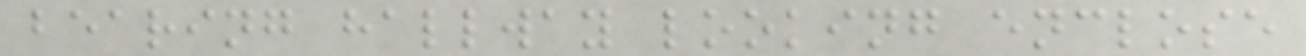bearing hallway looking enclose
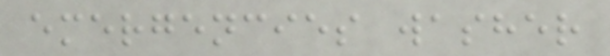emergencies washer
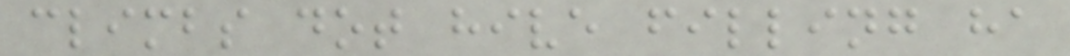climbs dot hive filling ha
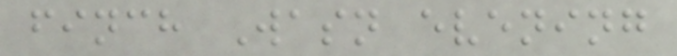finch Wasn evening
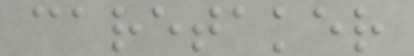caretaker
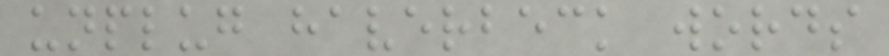unplug haverbeck words
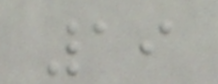19
